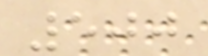500
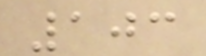103
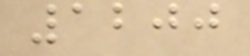1200
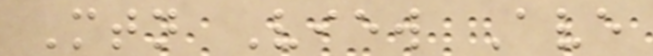Mtn View Ave
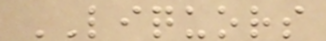LIQUORS
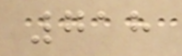718
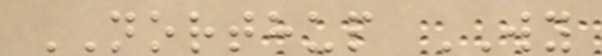NORTHUP WY
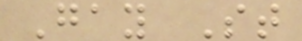Gay St
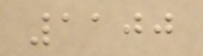1100
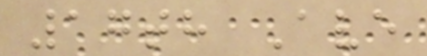17th Ave
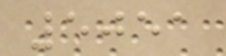5051
